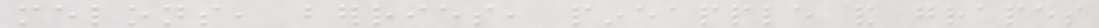melons, berries, pineapple and grapes
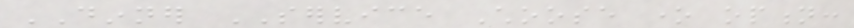DINNER SERVICE Choose one option:
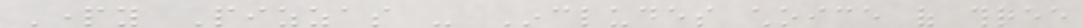Party Pizzas - Includes choice of three
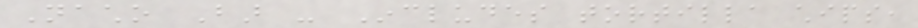Nacho Bar - Includes tortilla chips,
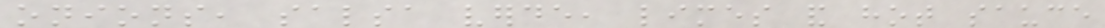onions, salsa verde, limes and hot sauce
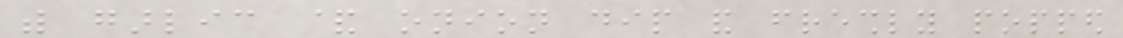with garlic & onion dip and freshly popped
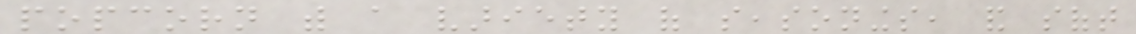popcorn with a variety of seasonings, and soft
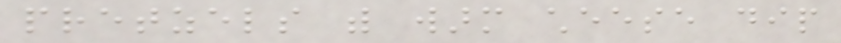pretzels with warm cheese dip
